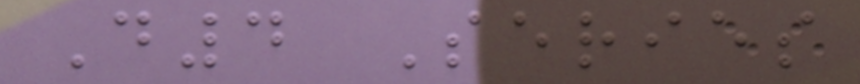D4 Series
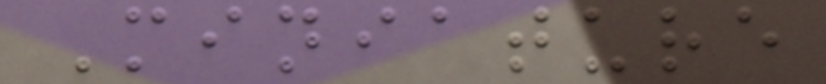Miniature
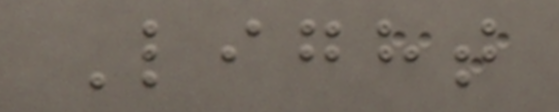Light
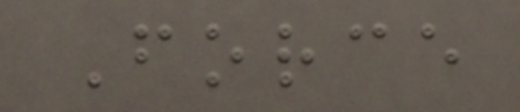Force
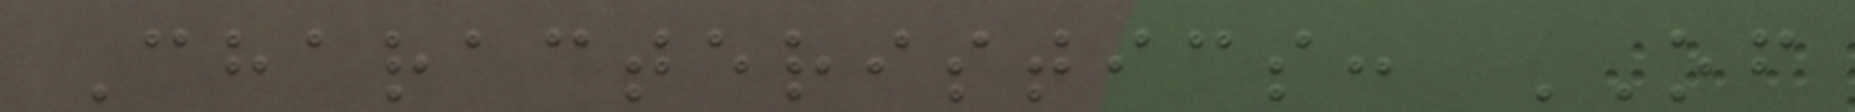Characteristics: OF
